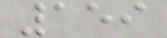159
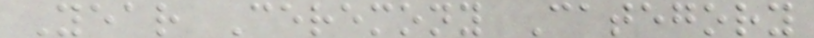Year Ceremony Category
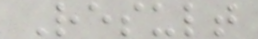Result
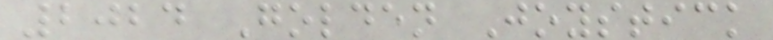2024 Golden Joystick
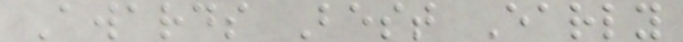Awards Best Early
